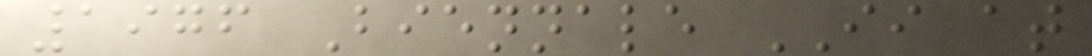1976 Biennale II at
